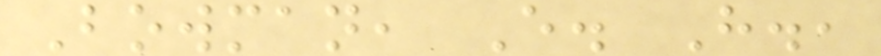Bowman, E. H.,
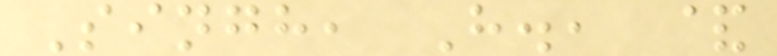Singh, H., &
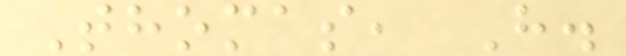Thomas, H.
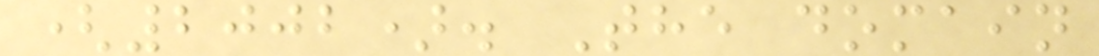(2002). The domain
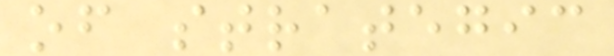of strategic
